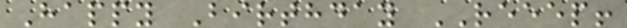Happy Birthday REEEP!
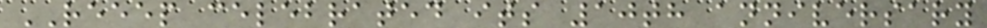REEEP celebrated its 10th anniversary
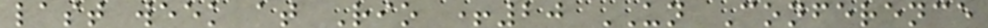last week at Rio +20 UN Conference
